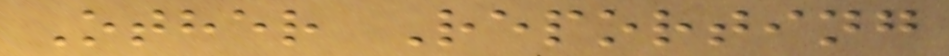Other Reporting
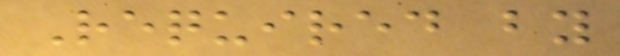Required by
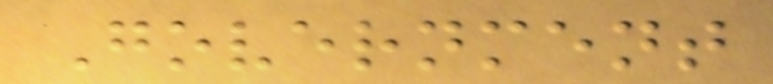Government
